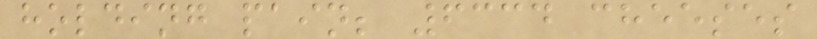holding pain; 6334 cheeses
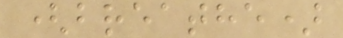(breathe)
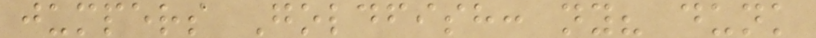jumpers Goldfish: ny? dunk
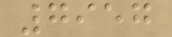7957
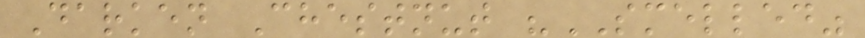Darken Chestnut "SMELLED"
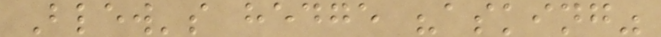Blew's hedge "asking"
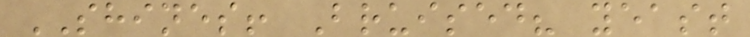SHINES! Bruised? yeast
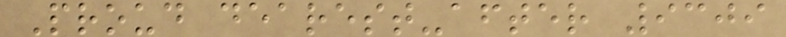Proud dearest-after 9309
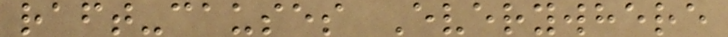raft-causes Everywhere
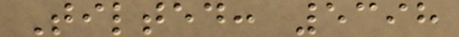Tilted: 5398
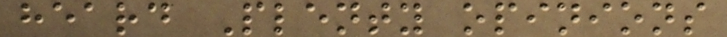heard Plenty opinions
